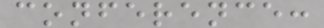conference:
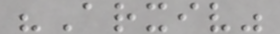"Arxiv"
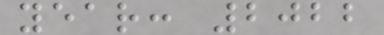year: 2022
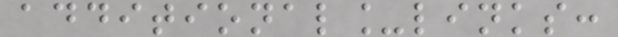additional_links:
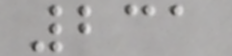231
